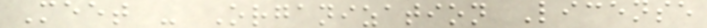Meet - Organization License
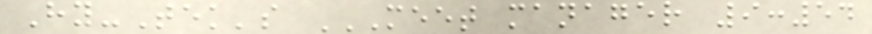Hy-Tek's MEET MANAGER 9:54
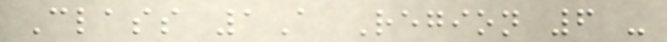Class 1A Region 6 -
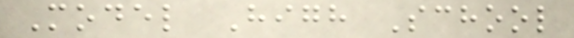Model High School
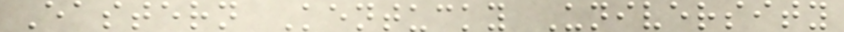Eastern Kentucky University
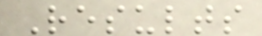Results
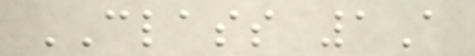CLASS 1A
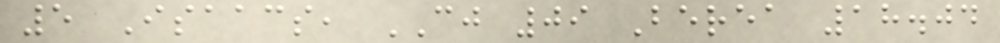5 Isaacs, CJ 09 Berea 18.04
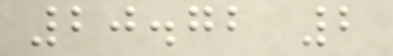20.72 2
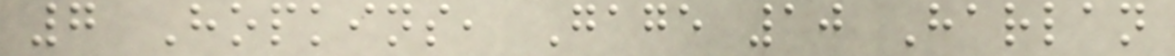7 Hopkins, Gage 10 Harlan
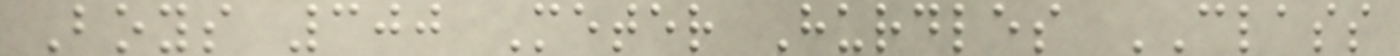Boys 300 Meter Hurdles CLASS
